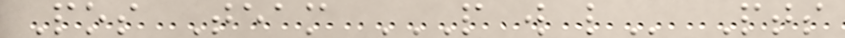Pos Team P W L Pts
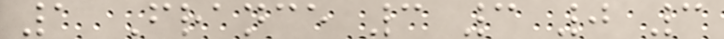1 France 3 3 0 3
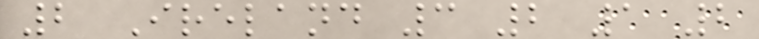2 Ireland 3 2 1 2
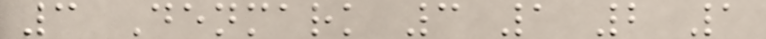3 Denmark 3 1 2 1
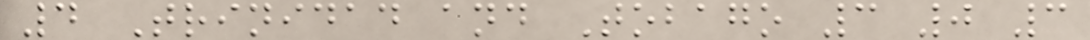4 Trinidad and Tobago 3 0 3
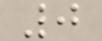0
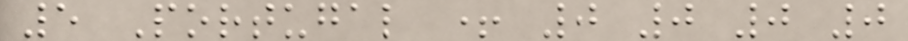5 Portugal + 0 0 0 0
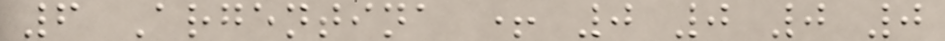6 Argentina + 0 0 0 0
